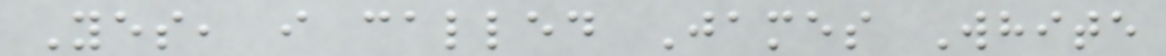Yes, i called James White
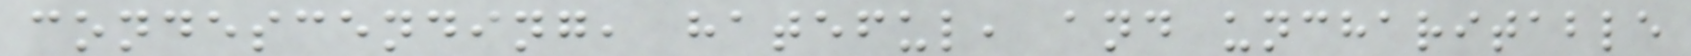condescending, hateful, and uncharitable
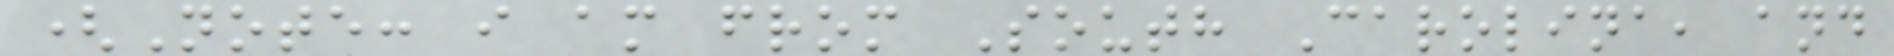(Note: i am from South Carolina, and
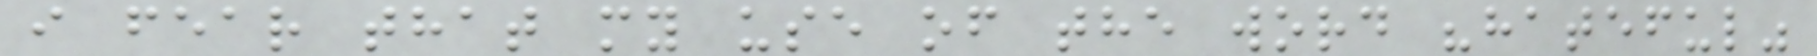i fear that my use of the word "hateful"
